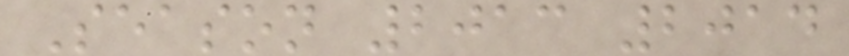Season 2013 2014
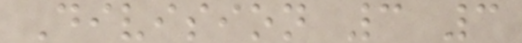Division 3 3
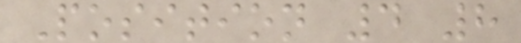Position 4 8
